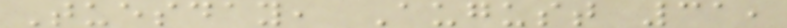Tuesday, August 31,
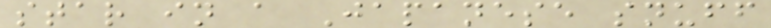star in a Japanese snuff
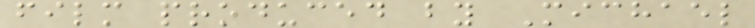film produced by Michael
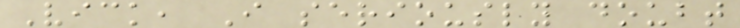Vick, I seriously doubt
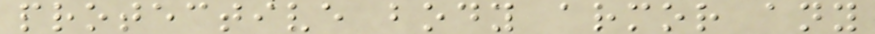protective body armor any
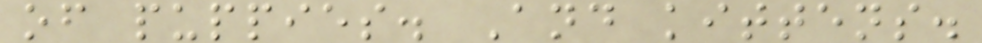of puppies. And kittens.
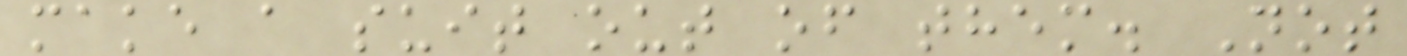make a suit out of them. Not
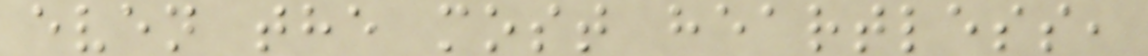even the most heartless,
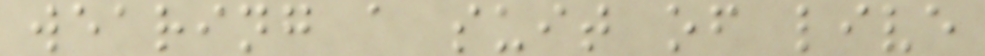wearing a suit of live
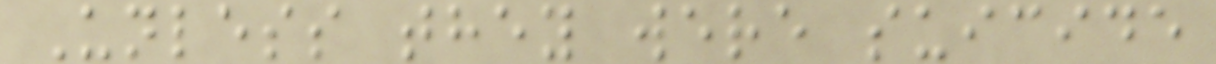Unless they were suicide
